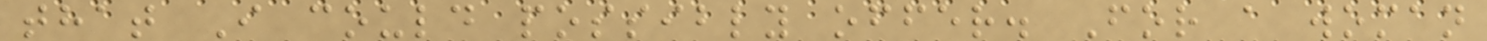that I could possibly offer. For a woman
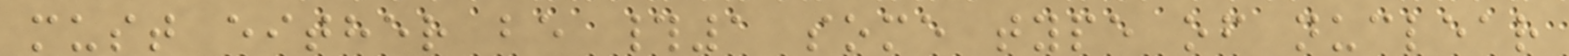must either be #1 some type of nuclear
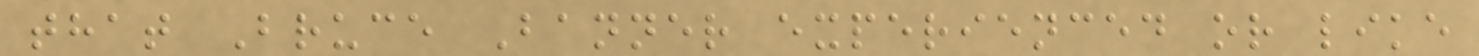that Bruce Banner experienced or like
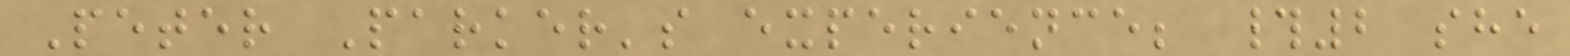Peter Parker's experience; #2 she
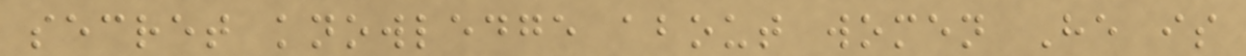secret knowledge about women He is
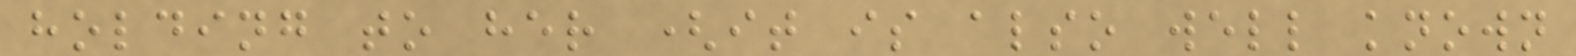holding to her (it is also well known
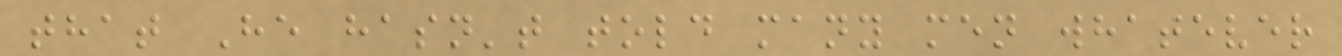that He hasn't told many men whatever
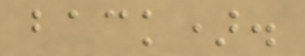back).
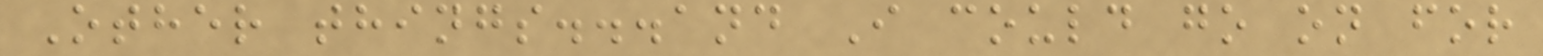Other things...and I could go on for
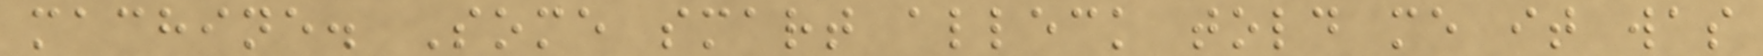machine. Some smart alleck told me it was
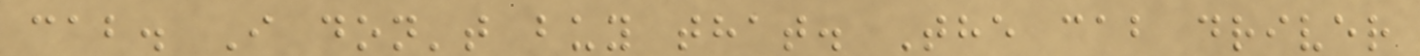cab. I don't buy that. The cab driver
